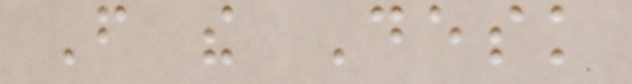From the Desk
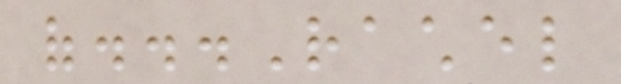of...Rachel
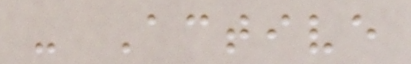- Active
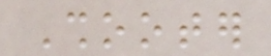Shooter
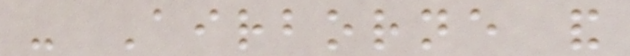- Airborne and
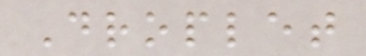Droplet
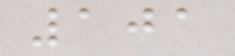101
